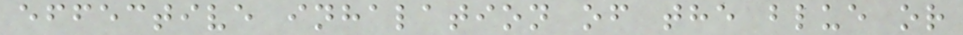effective inhalation of the blue or
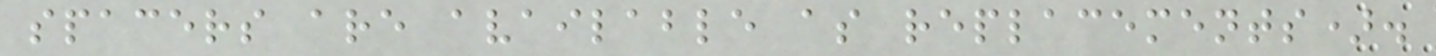spacers are available as replacements).
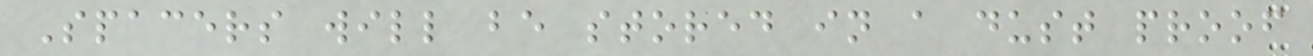Spacers will be stored in a dust proof
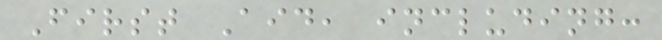First Aid, including:
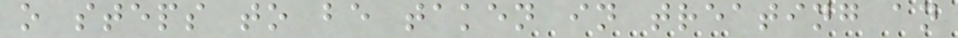o steps to be taken in treating an
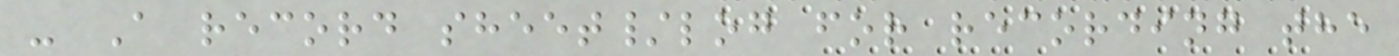- A record sheet/log for recording the
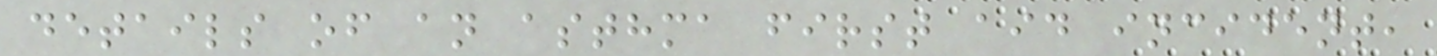details of an asthma first aid incident,
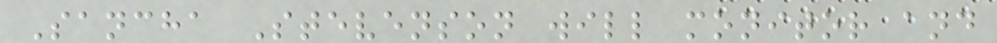Sancha Stevenson will monitor and
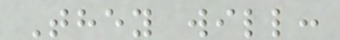They will:
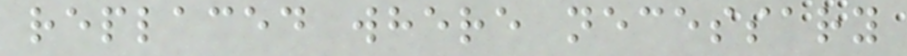replaced where necessary
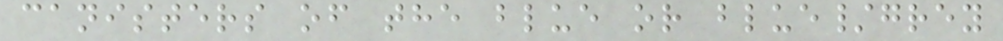canisters of the blue or blue/grey
